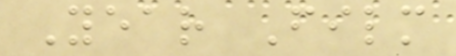Year Film
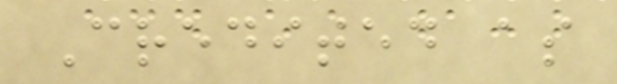Credited as
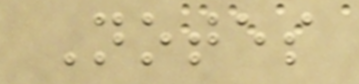Notes
